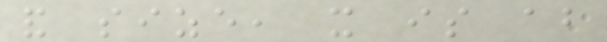and size, it is about
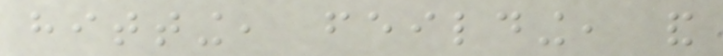hitting, feilding, and
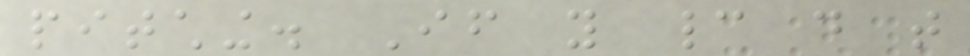pitching. If you cannot do that
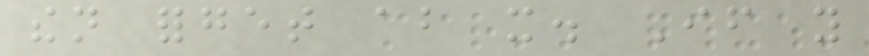then forget about it. If you
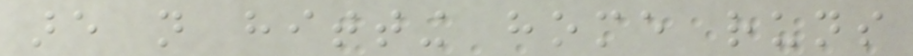are not hitting home runs
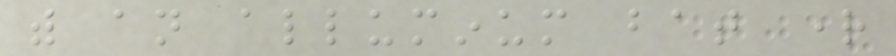with an alluminum bat right
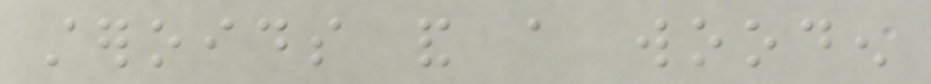steroids and a wooden
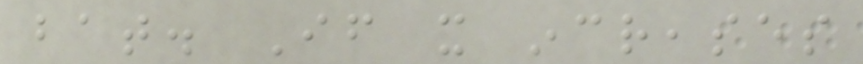bat. If it increases
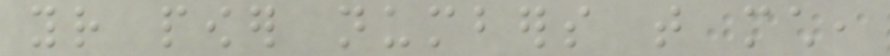your power numbers that much,
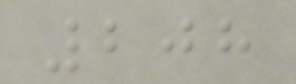208
